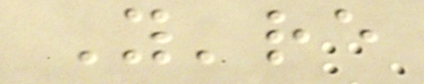You're
